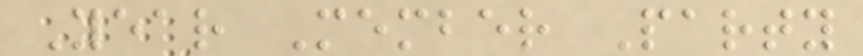Year Member Party
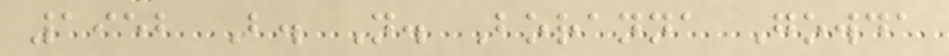1952 B. N. Boranna Gowda
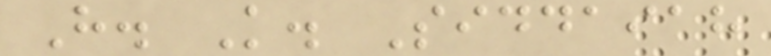H. K. Siddaiah
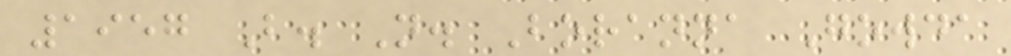1957 B. N. Boranna Gowda
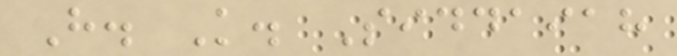H. K. Siddaiah
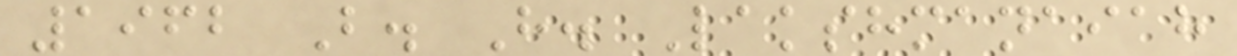1962 B. H. Lakshmanaiah
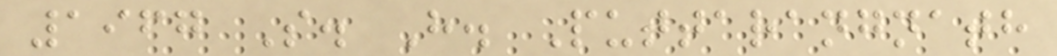1967 S. H. Puttarangnath
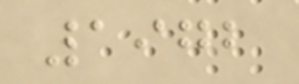1972
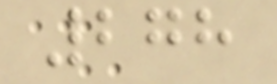278
